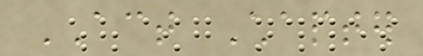ACT Chapter
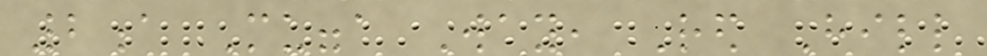2a Mugga Way, Red Hill
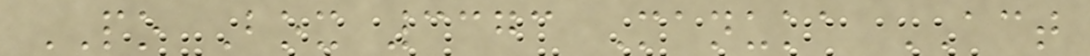PO Box 3373 Manuka ACT
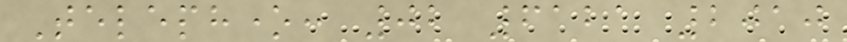Telephone: 02 6121 2010
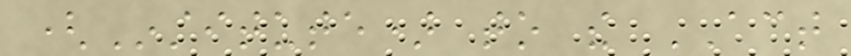(Institute) to the ACT
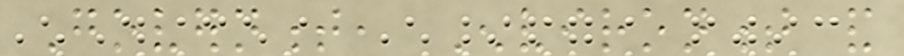Government, Environment and
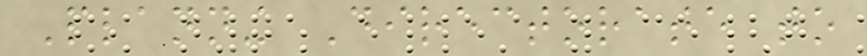Planning Directorate to
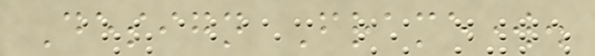Design Framework.
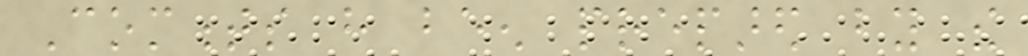Comments have been prepared by the
